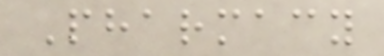Pharmacy
